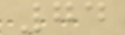74
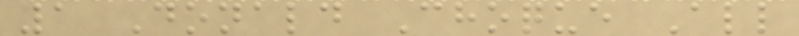1 Donald Choque All
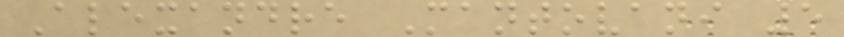Alexandre Mantovani 5
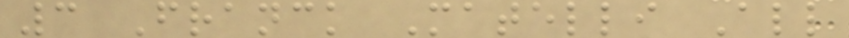3 Franck Matelli All
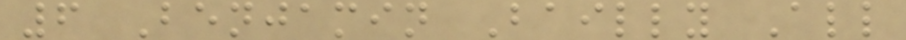6 Benjamin Bailly All
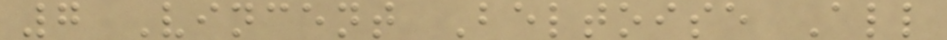7 Vincent Beltoise All
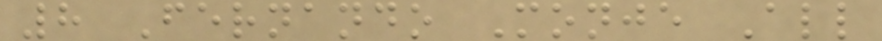8 Fernando Monje All
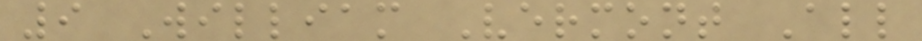9 William Vermont All
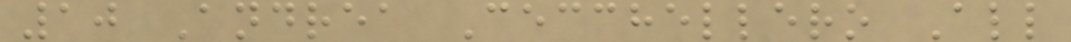10 Andrea Cecchellero All
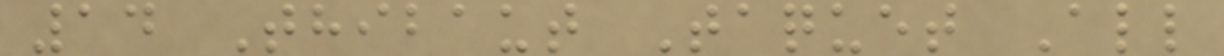14 Thibaut Taquet All
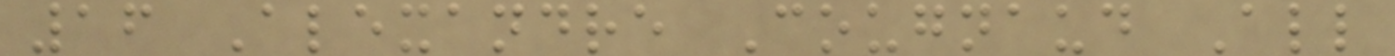16 Alexandre Cougnaud All
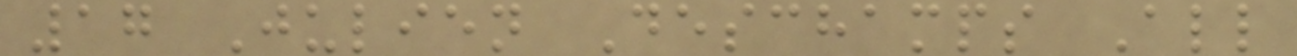17 Julien Deschamps All
